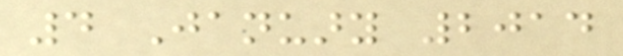4 January 2014
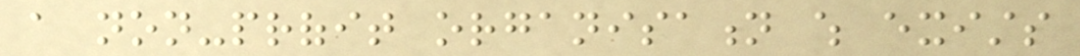a non-profit organisation which exists
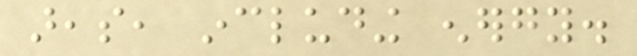areas, including energy.
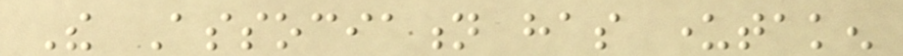The Association has undertaken
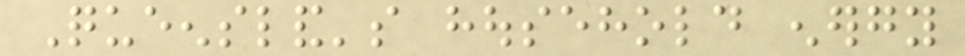Queensland's household energy
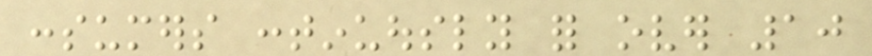consumers continuously for over 10
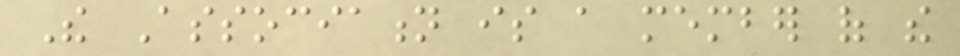The Association is a member of the
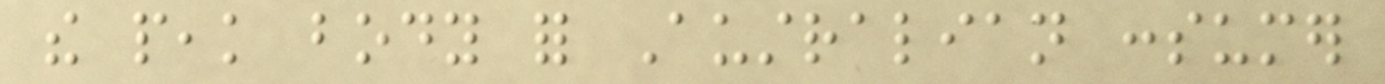the peak body for Australian consumer
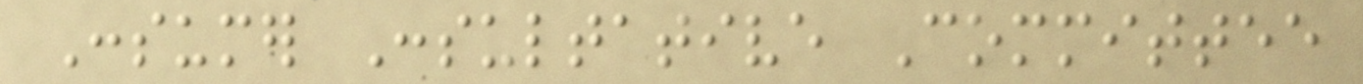Consumer Consultative Committee
